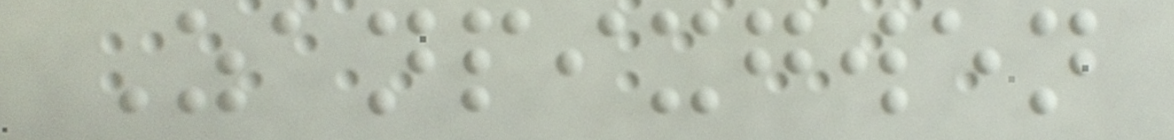Zanpixgwen
